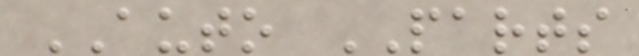AUTO PARTS
